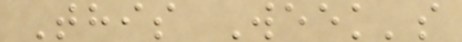This Week's
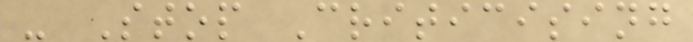- Stop Criticising
